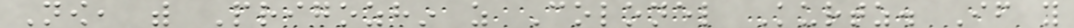Now, with Prigozhin as Colonel Kurtz. If you
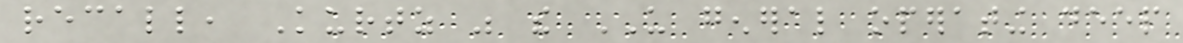recall, Kurtz was the US general operating deep
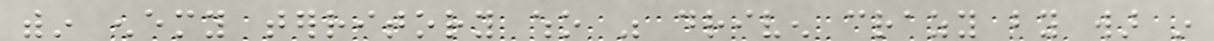within enemy territory who was driven crazy by war in
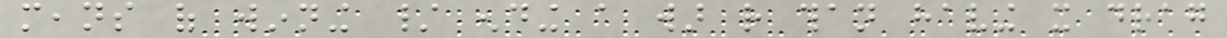means of winning / ending a war rather than having it drag
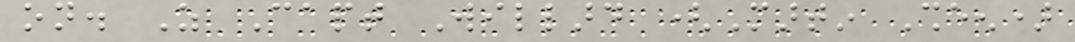on. As Capt Willard (Martin Sheen)
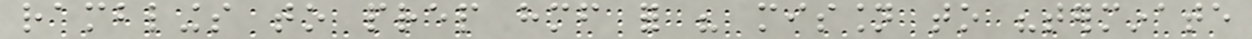ramblings to prep himself for his mission to "terminate
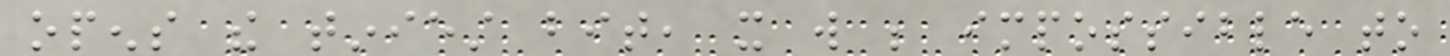opens the tiniest bit, it will be impossible to
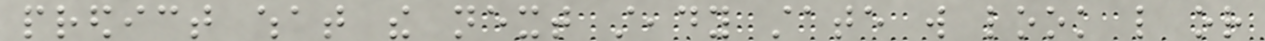predict what the next steady state will look like or
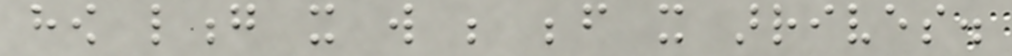how long it will be before it arrives.
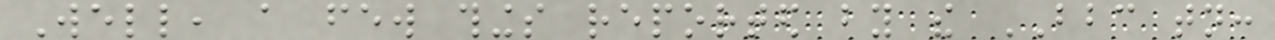Well, a few things reported by the BBC tonight:
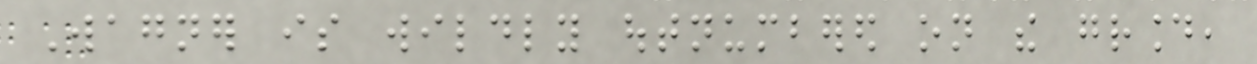Wagner is wildly outnumbered on the ground,
